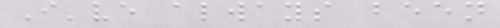I've always been
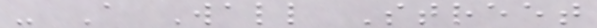- A Wall Street
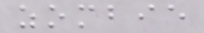zombie
